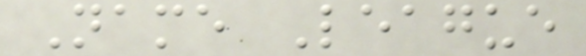Name League
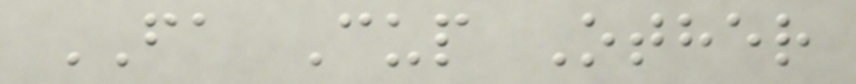FA Cup Other
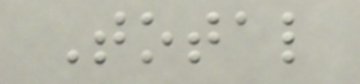Total
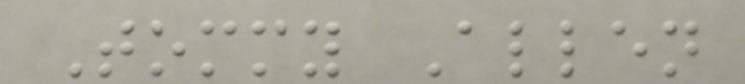Tommy Allen
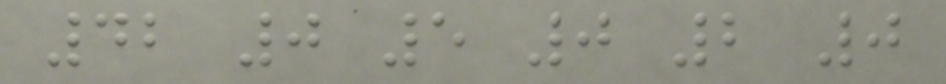42 0 5 0 2 0
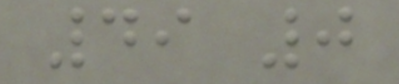49 0
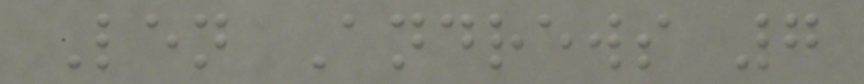Len Andrews 7
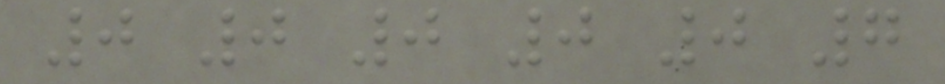0 0 0 0 0 7
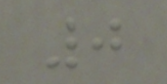0
